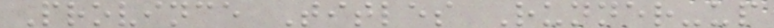Province Titles Runner-up
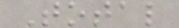Total
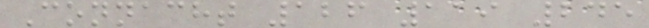Connacht 126 119 245
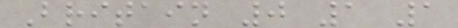Britain 0 1 1
